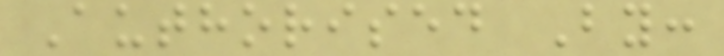Authorised By:
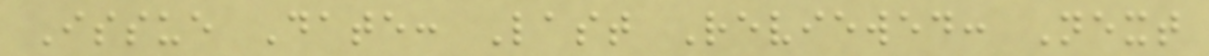Issue Date: Last Reviewed: Next
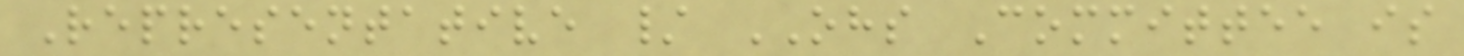Representative / OHS Committee is
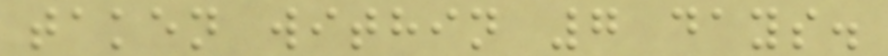taken within 7 days.
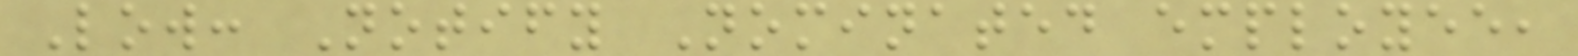Low: Notify Nominated employee,
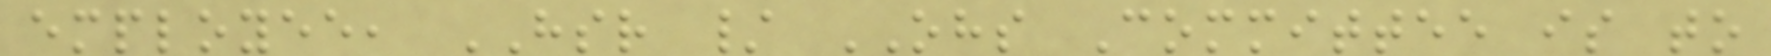employee, HSR / OHS Committee is to
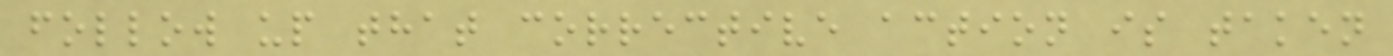follow up that corrective action is taken
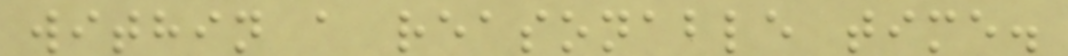within a reasonable time.
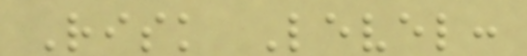Risk Level:
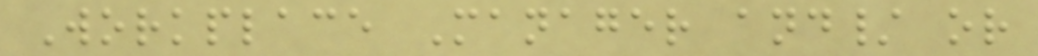Workplace Manager and/ or
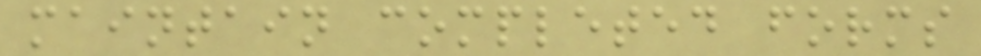maintain completed forms
